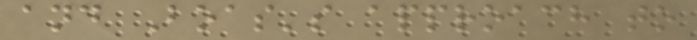and Boas's approach to
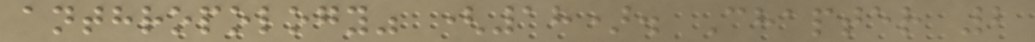anthropology" (18). Chapter 2
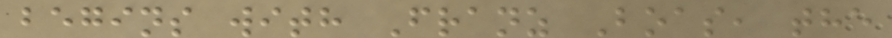begins with Franz Boas, the
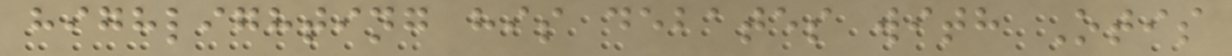highlighting his debates with Otis
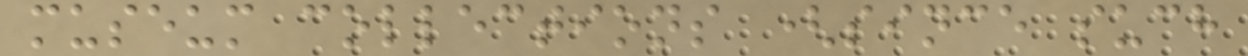museum collections (since such
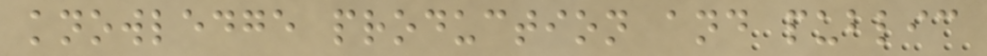knowledge production and public
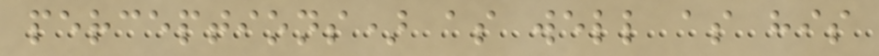perceptions) as well as his
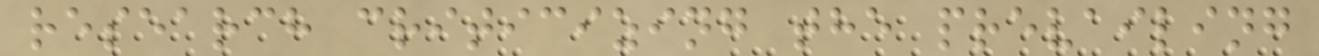research criticizing the prevailing
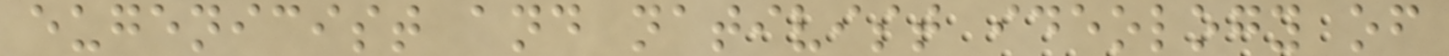eugenicist and nativist ideology of
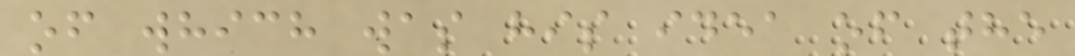of which was his idea of the
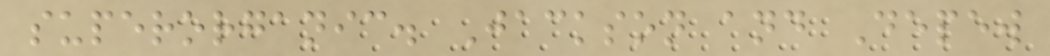superorganic. Jackson and Depew
